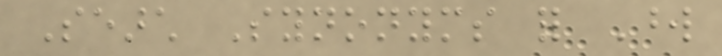Search Synonyms for Word
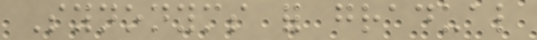Synonyms for gradual
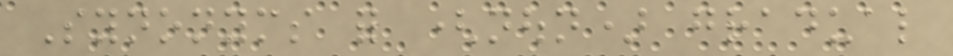Synonyms for (noun) gradual
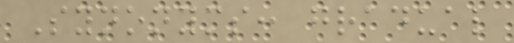Synonyms: gradual
